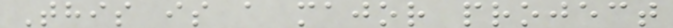This is a major project
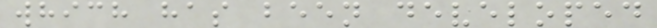which has been developed
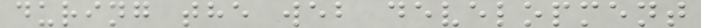during the web development
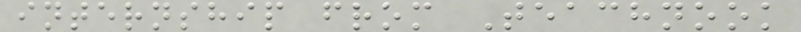internship from Teachnook
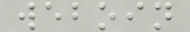weboin
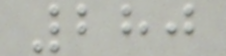280
